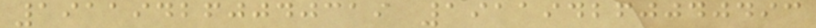191194260040319 191194260040493
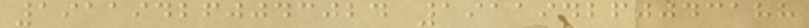191194260043024 191194260043188
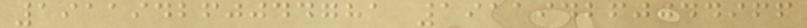191194260044781 191194260044966
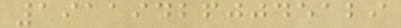191194260045129
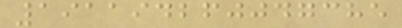191194260047385
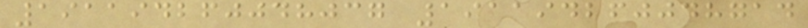191194260048037 191194260048714
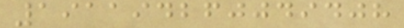191194260049408
